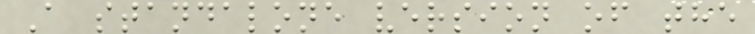A standalone version of the
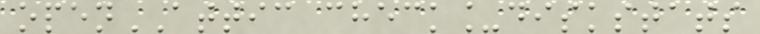openATTIC check_diskstats
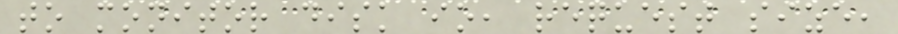to monitor disk io, request size,
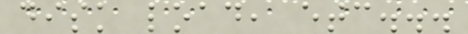disk load, etc...
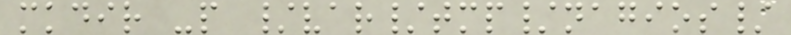mkdir -p /var/tmp/nagios/
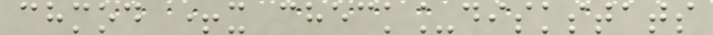chmod +x check_diskstats
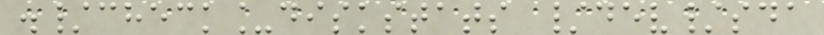./check_diskstats /dev/sda
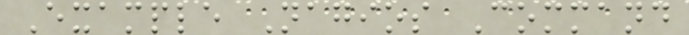Example Nagios Command
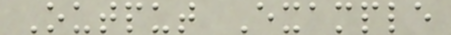Output Example
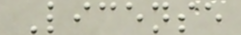License
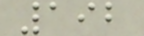192
